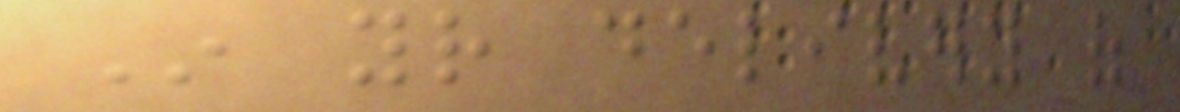In your delivery of
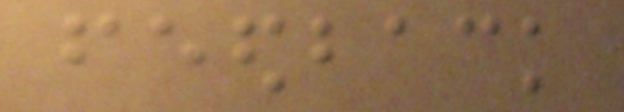feedback
